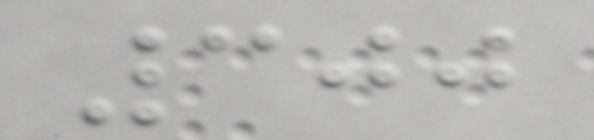300
